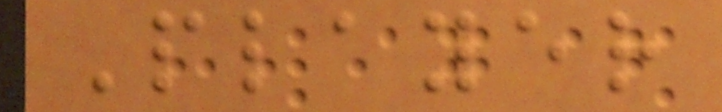Player
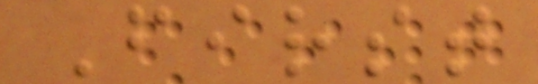First
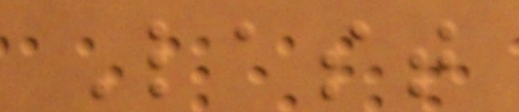Last
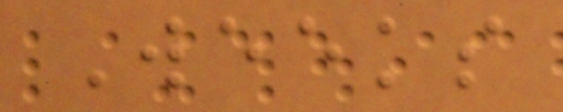Weeks
